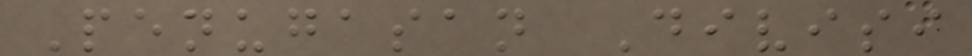Penugasan Divisi
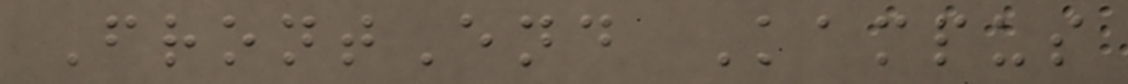FrontEnd Kampus
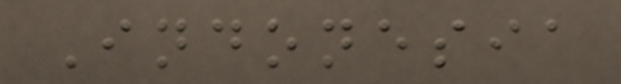Indonesia
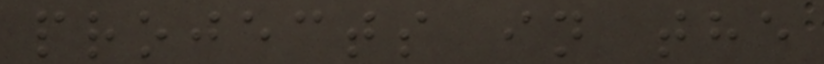projects in the
